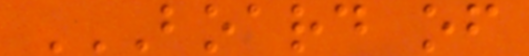BOARD OF
